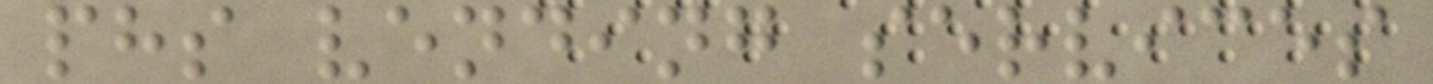phs vending services
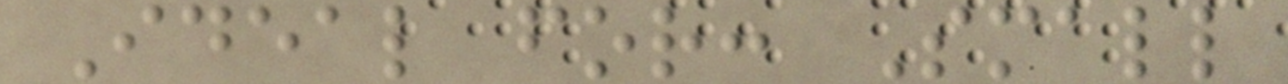Ideal for: Small
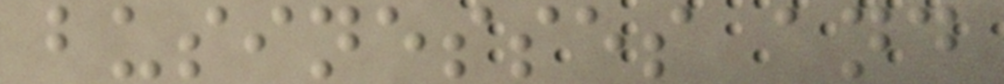businesses and
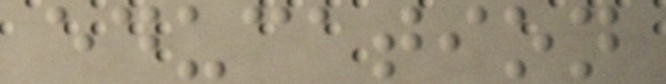education
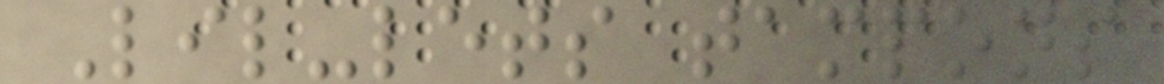Lil-lets tampons
